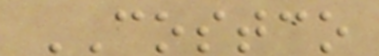COSTCO
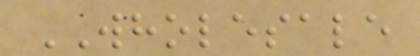WHOLESALE
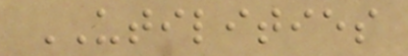UTILITIES
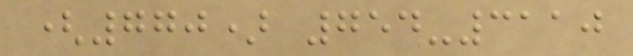(770) 754-3110
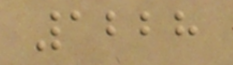1228
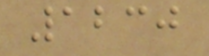1230
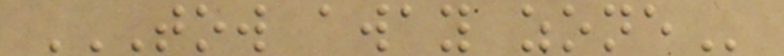TOW AWAY ZONE
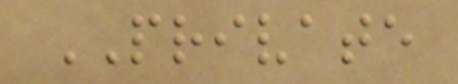PRIVATE
